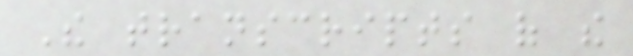The transcripts of the
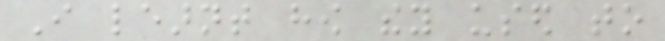I learnt how they used to
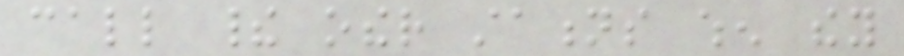call their other stations when they
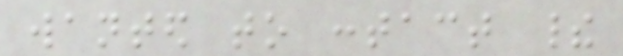wanted to contact their
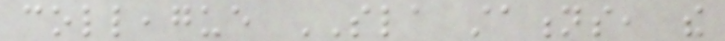colleague SLA stations, the
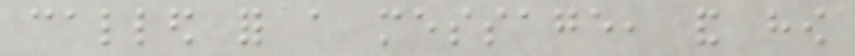called for a message, and how
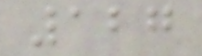127
